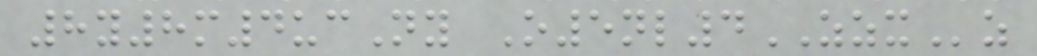8y8m4ucNy O5nl4ZZXz
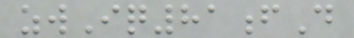zwIq81fD
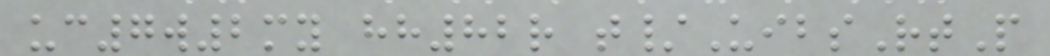uc7w2my hh82r t/UibsRtP
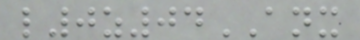l0z04ANX
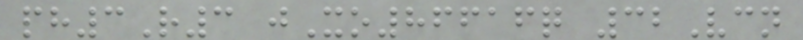ph3R3 jXo86616q 32Vcn
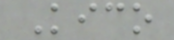Kico
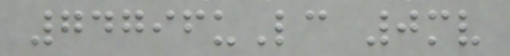74796uLc 0mv
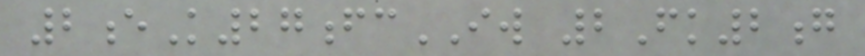2eK27fcIW 2Fk2g
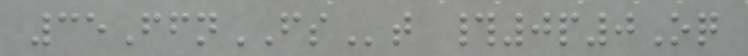35FfnFSt #0p0Oq
